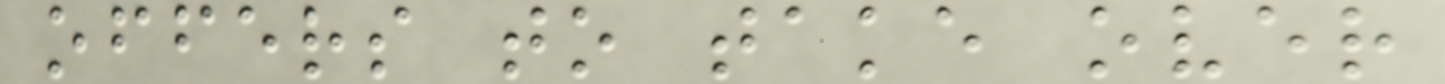offers to take over
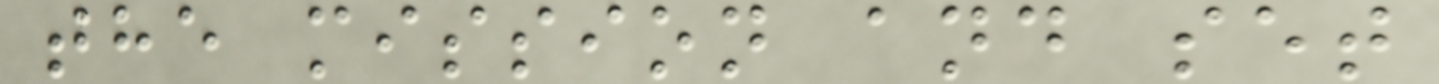the mission and set
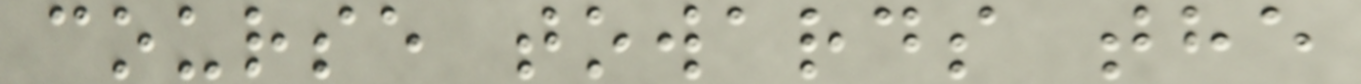course towards the
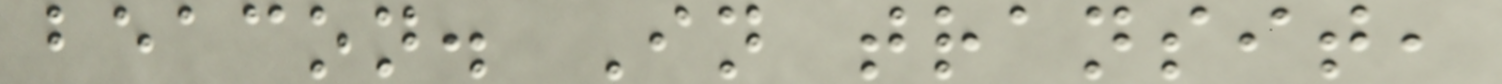beacon. In transit,
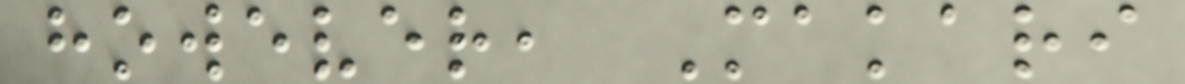however, Makari
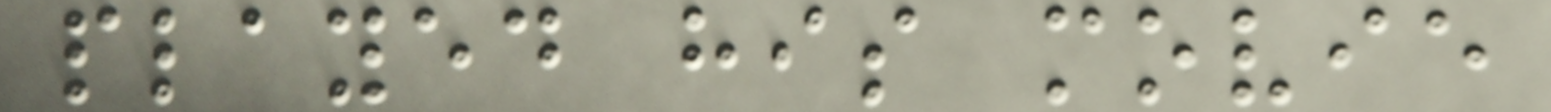played his movie
